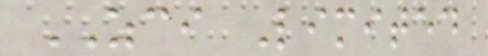ZCI Limited
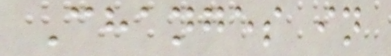Changes in
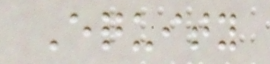Equity
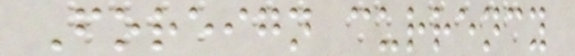Foreign currency
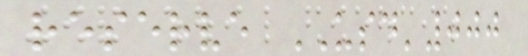reserve USD'000
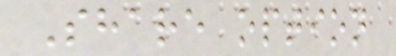Share option
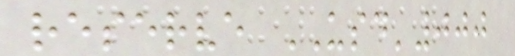reserve USD'000
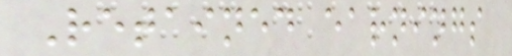Retained earnings
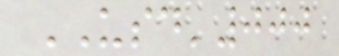USD'000
